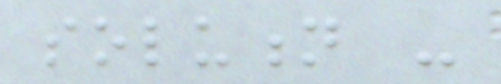solution -
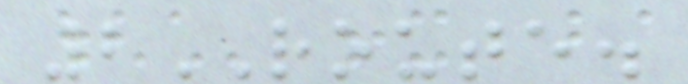2ROUTE.
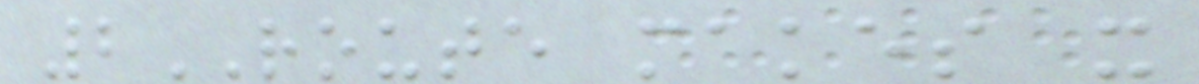2ROUTE makes it
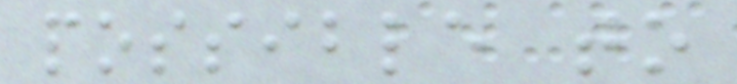possible to
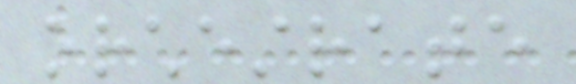orchestrate
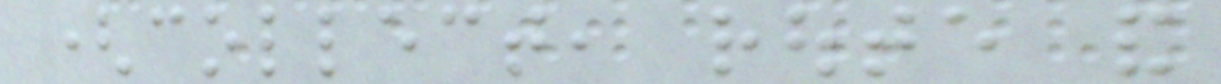(collect, route and
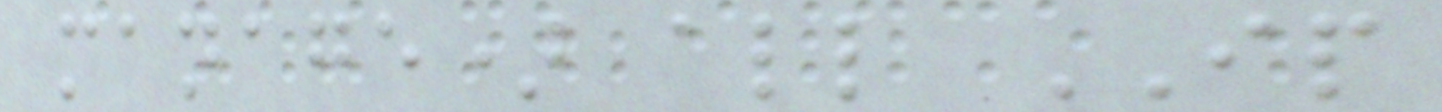manage) all IP
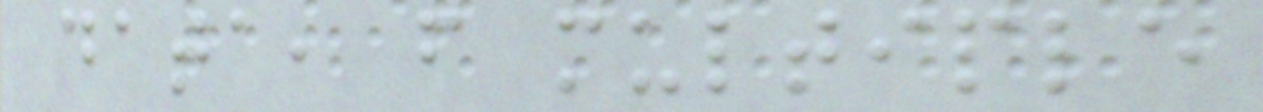data, from multiple
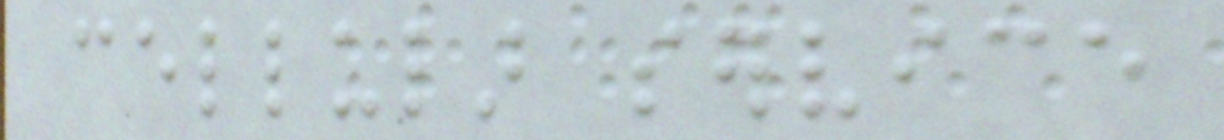cellular service
